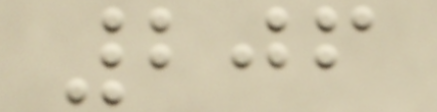206
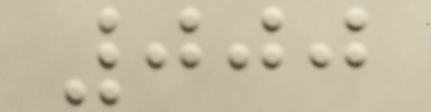000
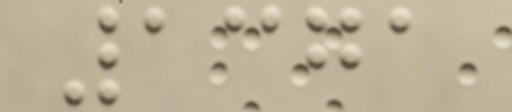1371
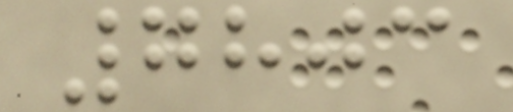7803
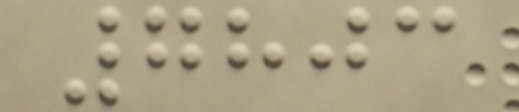7803
